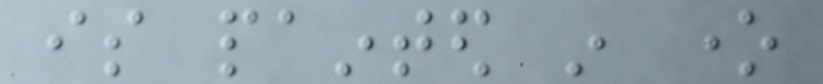is painted in one
